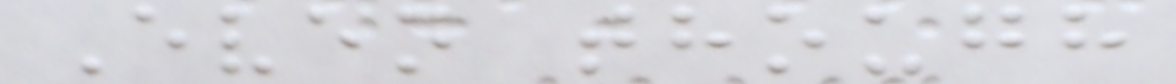Even though
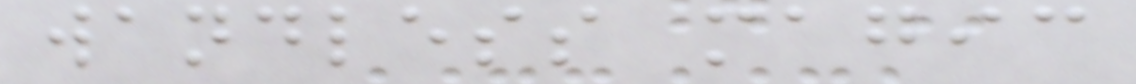wandless magic
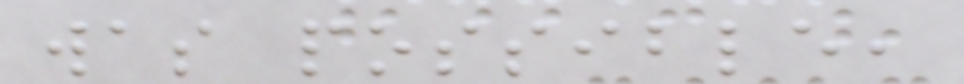was possible,
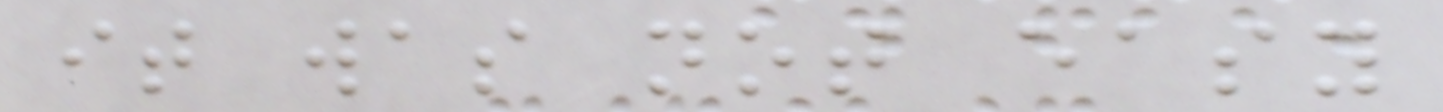it was not easy
